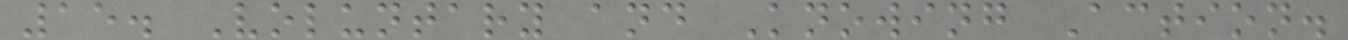15. Voluntary and Knowing Action.
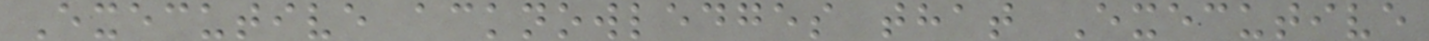Executive acknowledges that Executive
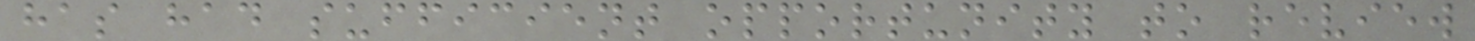has had sufficient opportunity to review
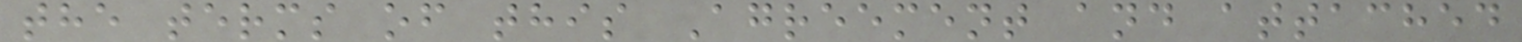the terms of this Agreement and attached
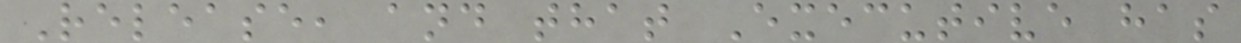Release, and that Executive has
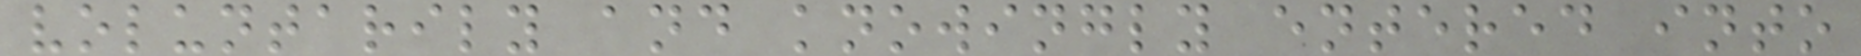voluntarily and knowingly entered into
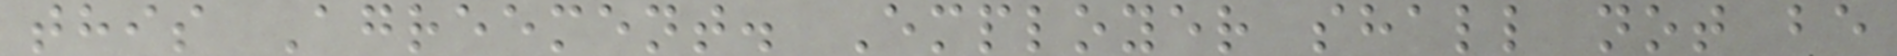this Agreement. Employer shall not be
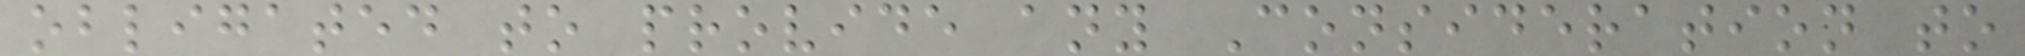obligated to provide any Consideration to
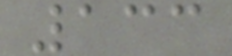133
